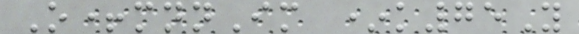O+mnnIm *k75Y
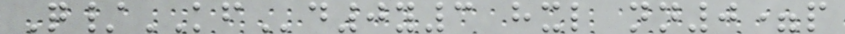Q/KFd0y3 hxl nn0=p
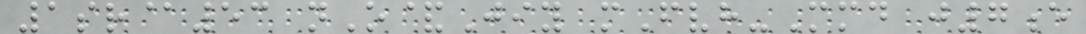1sr@53 nO&Jiy mFvh-Mmd j7e
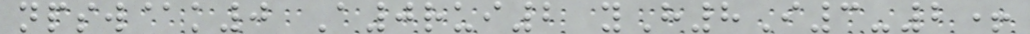npsw@k0 A0rui2 yH8I3-2+
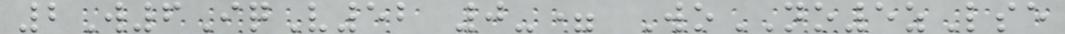2W6IqV52 0-= WoNO5zLse
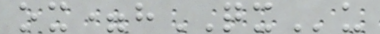ox=hQXu
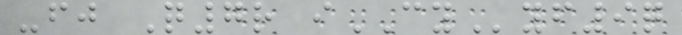-fj Q7r iCYyf9q
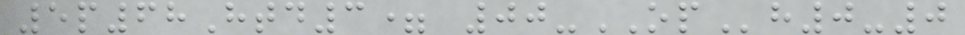5p68Htd3= 00-OPh0-0
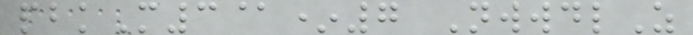pbkM3@*7 NwwdlZ
